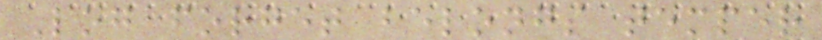Log forget belongs temper
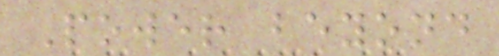Power beyond
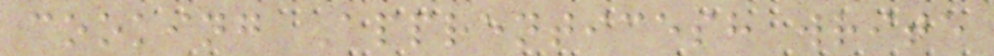cooking Apprenticesh write
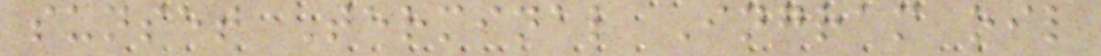sunset Terminal Ingram oil
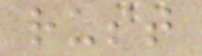rust
